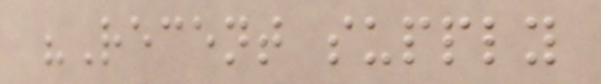"Recent supply
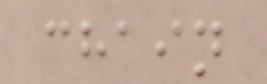chain
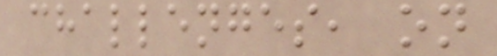challenges, on
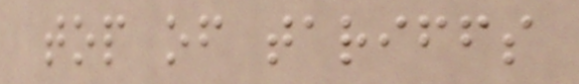top of tariffs
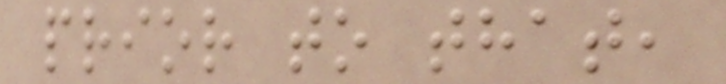prior to that,
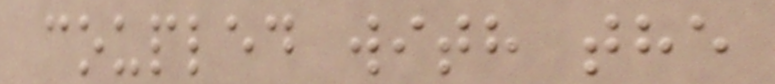coupled with the
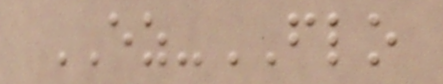EZ-FLO
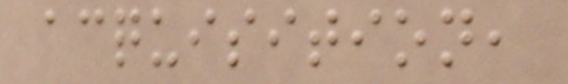acquisition,
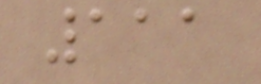111
